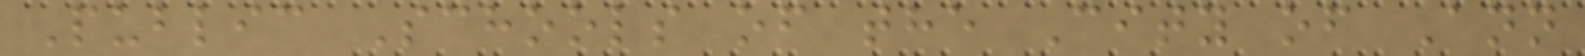Public Schools of the City of Ann
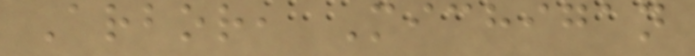Arbor, Michigan
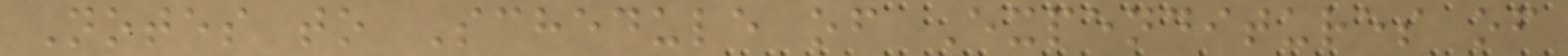Notes to Schedule of Expenditures of
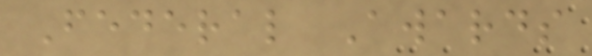Federal Awards
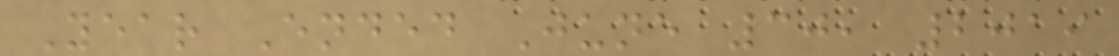Year Ended June 30, 2019
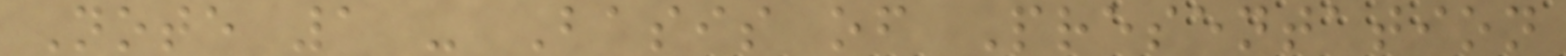Note 1 - Basis of Presentation
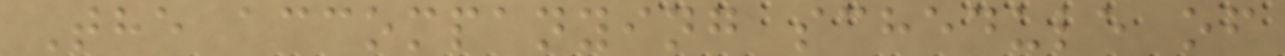The accompanying schedule of
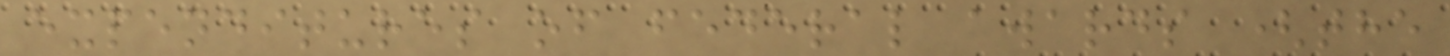expenditures of federal awards (the
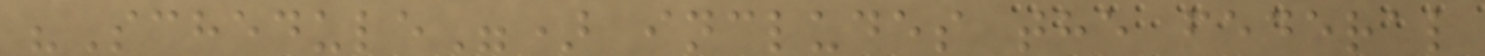"Schedule") includes the federal
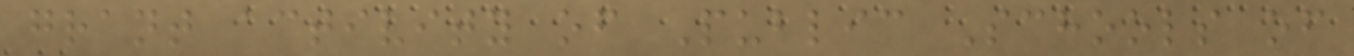grant activity of Public Schools of
